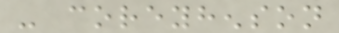- coreyhenson
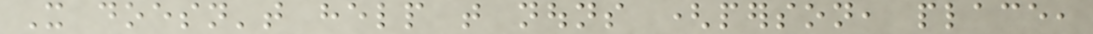It doesn't help that nouns (person, place,
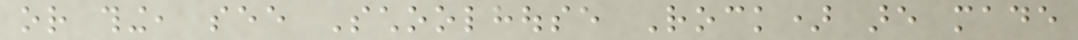or thing, see Schoolhouse Rock) are made
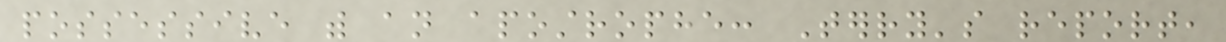possessive with an apostrophe: Terry's report,
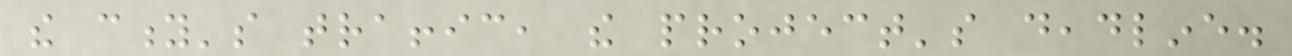the city's traffic, the project's deadline.
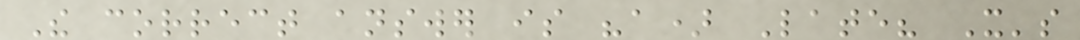The correct answer is "a) Late? It's
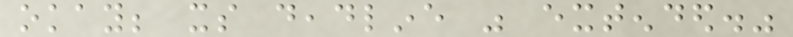okay; its deadline was extended."
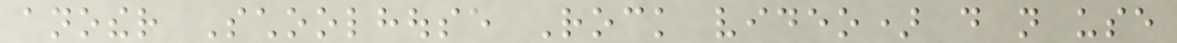another Schoolhouse Rock video) do not use
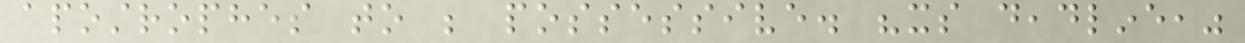apostrophes to be possessive. "its deadline,"
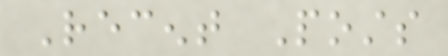Recent Posts
